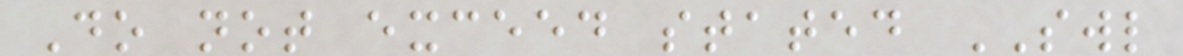Do not exceed stated SWL
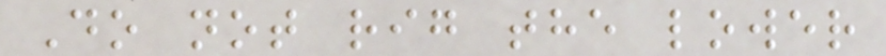Do not rig the lower
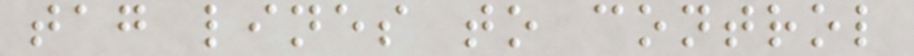tag lines to control
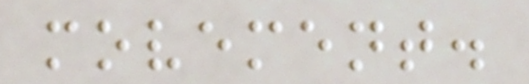movement.
